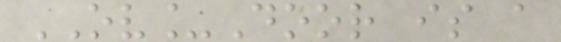OV_Door is a
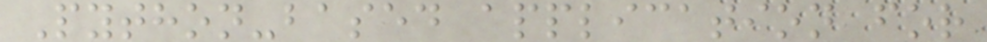Python-based application for
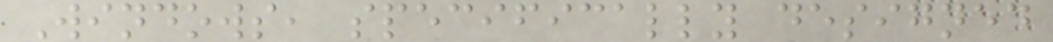Windows, specifically designed
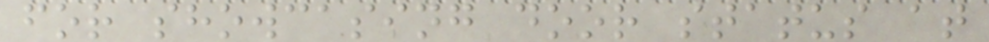for showcasing door status at
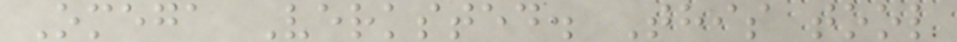Omega Verksted. This tool
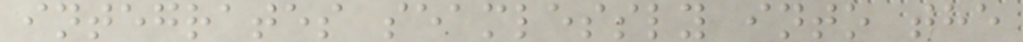integrates seamlessly into the
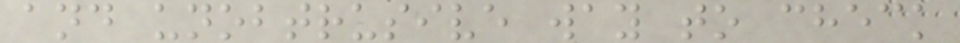and unobtrusive way to check
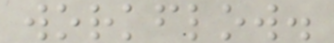workflow.
